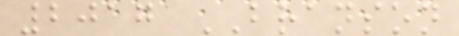2017 BRANSON
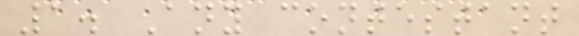1. Any contestant
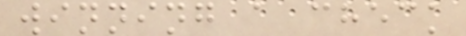winning a check
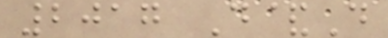2017 D&D
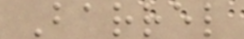Barrel
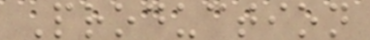Production
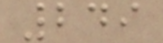249
